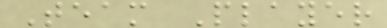Team Player
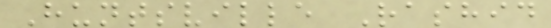Huntsville Rashid
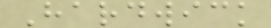Hardwick
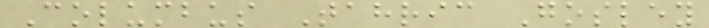Columbus Tahric Gosley
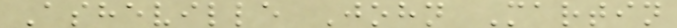Asheville John Martin
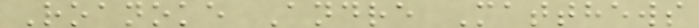Roanoke Andre Matthews
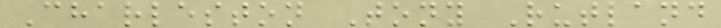Charleston Tony Rutland
